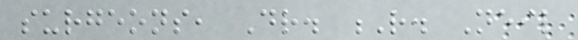surgeons, Dr. R. Neil
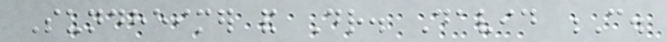Sundheimer and Dr. David C.
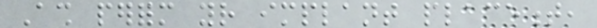Ash perform your implant placement,
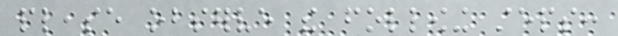please observe the following steps:
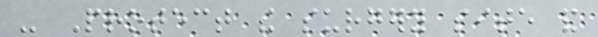- Protect the surgery site and
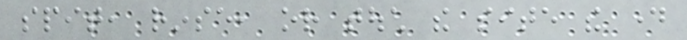spit, rinse, or touch the site the day
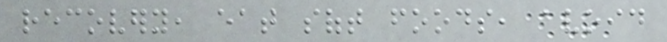recovery, eat soft foods, avoid
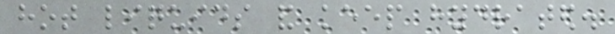hot liquids and keep hydrated.
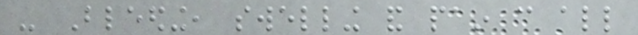- Bleeding, swelling and pain can all
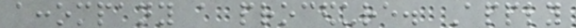accompany a procedure. Apply
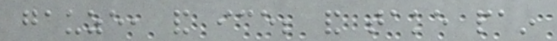gauze, and ice; and take pain
